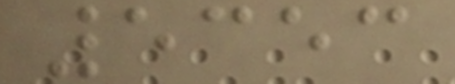5353
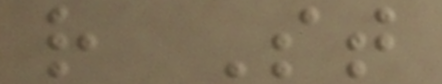r St
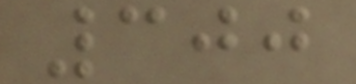300
